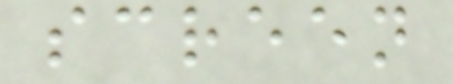screen
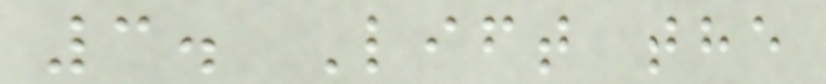3. Lift the
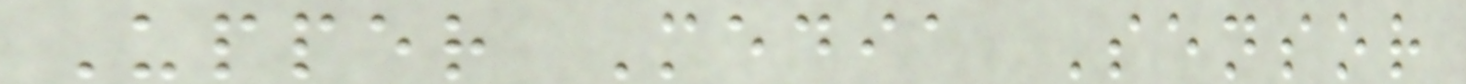Upper Media Sensor
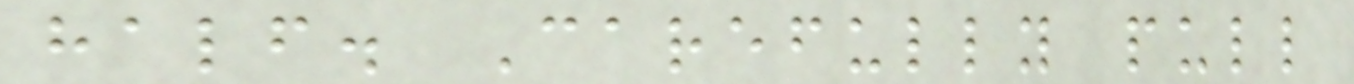half. Carefully pull
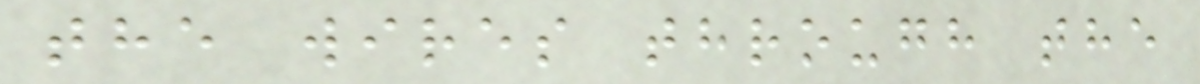the wires through the
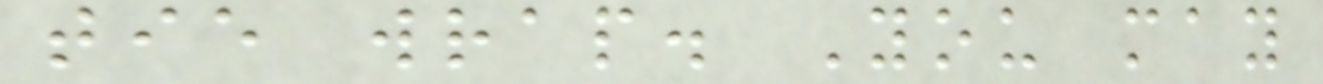tie wrap. You may
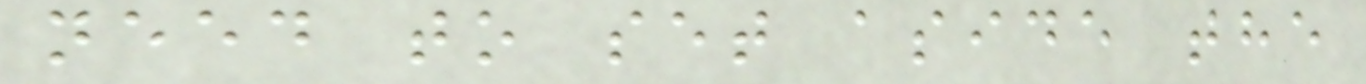need to set aside the
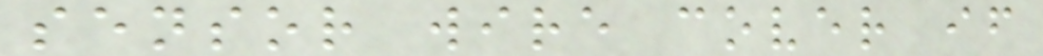sensor wire cover if
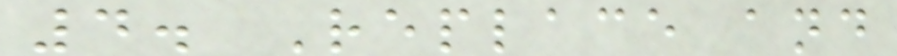4. Replace and
